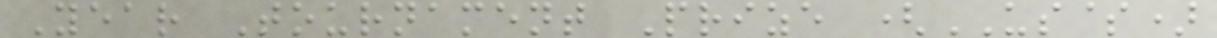Year Tournament Prize (US$)
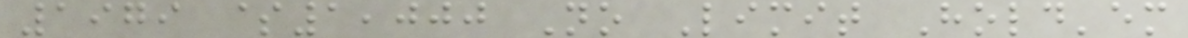1979 $1,000 No Limit Hold'em
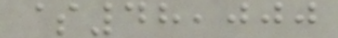$48,000
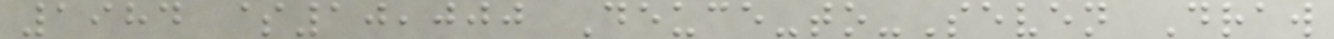1984 $10,000 Deuce-to-Seven Draw
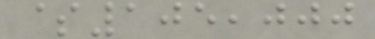$105,000
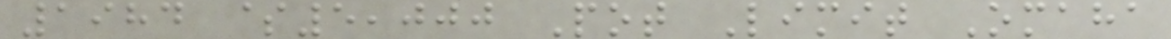1984 $5,000 Pot Limit Omaha
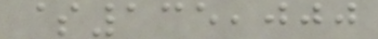$135,000
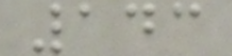143
